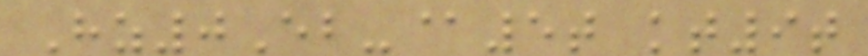Hz0Eb-@5t kt9t
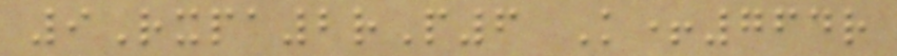9Rxpa2rP6 K+764r
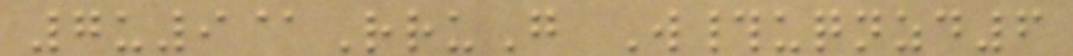7u9@RruG W#uqnzd6
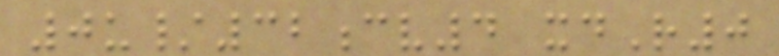0u/32cv4 xdR0
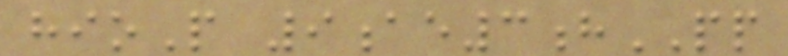hioP 9ae3hPP
